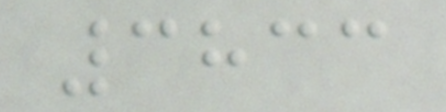3833
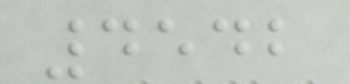4542
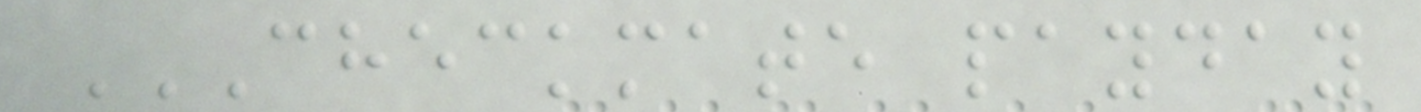CHECKMATE PAYDAY
